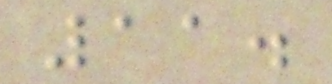11.
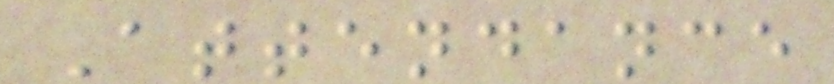Attendance
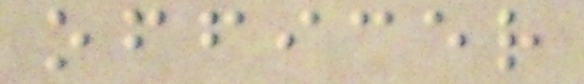officer
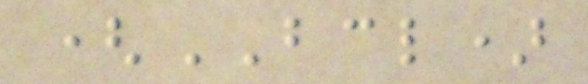(BCL)
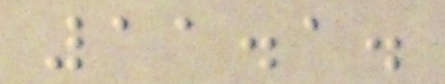11.1.
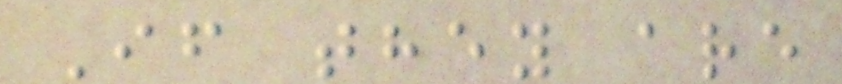If they are
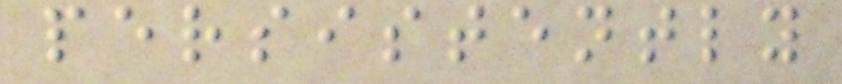persistently
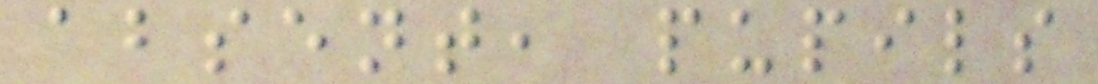absent, pupils
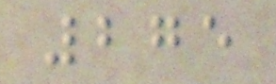275
